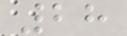28
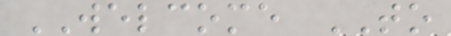WELCOME TO
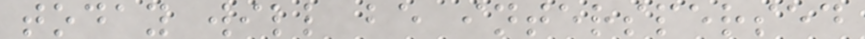today will be interspersed
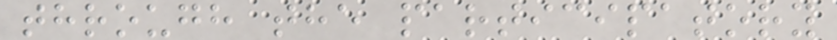through the participatory
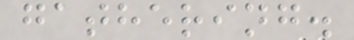gathering.
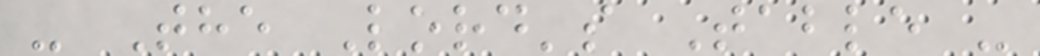- The Lord's Table -
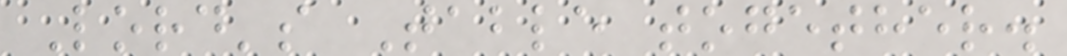Lord's Table together.
